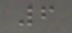6
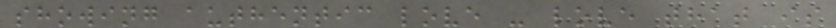showing authentic love - love that is
